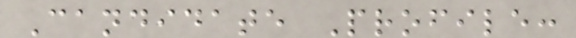Candidate Profile:
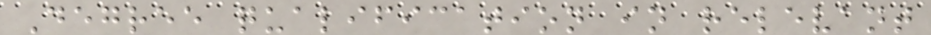Degree qualification in relevant
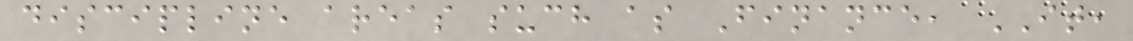discipline areas such as Finance, IT,
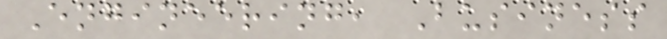Engineering, Business
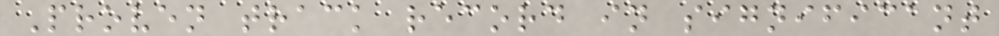Proven track record in significant
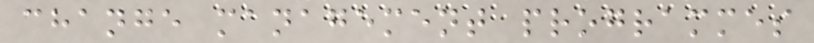change management programmes
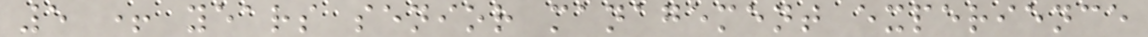5 + years senior management experience
